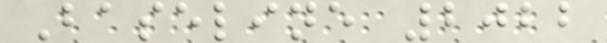Baseline 2022
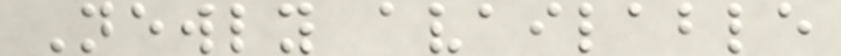Newly available
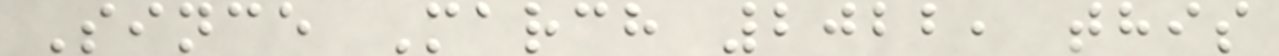Since March 2022, this
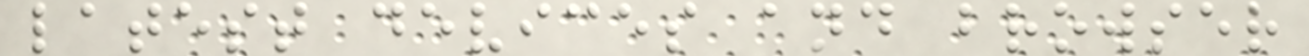latest devices and browser
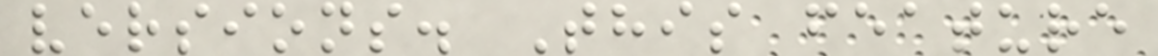versions. This feature
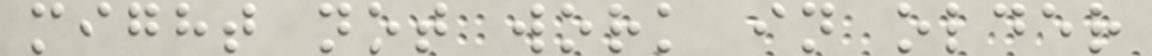might not work in older
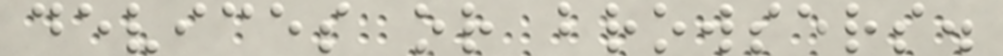devices or browsers.
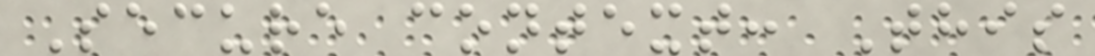Secure context: This
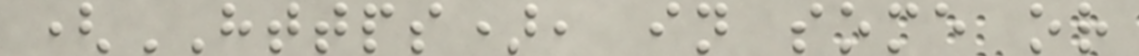(HTTPS), in some or
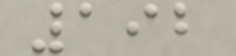192
